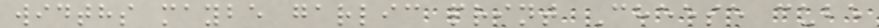widths maybe garlic print Cheese cube
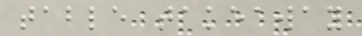table takeaway
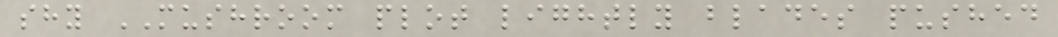shy MUSHROOM plot lightly blades pushed
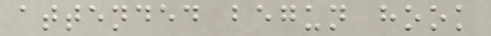attended begun hook
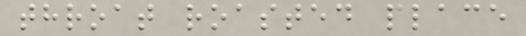throat roasted place
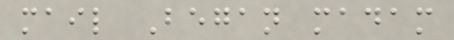mail Began madam
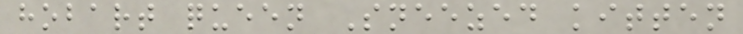hobart queen Sneezed kitten
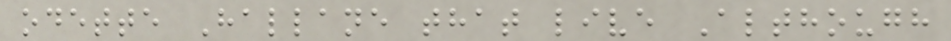odette Hallane that live Although
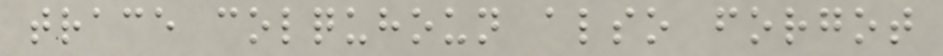trace colquhoun also forgot
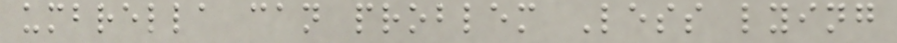umbrella can problem Less lying
